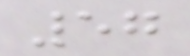57
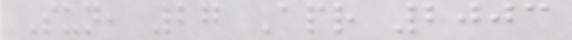Sun, 27 Apr 2003
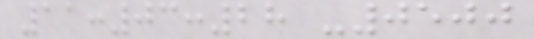11:03:28 -0500
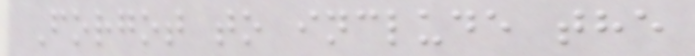Forgot to include the
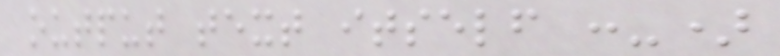output text itself :-)
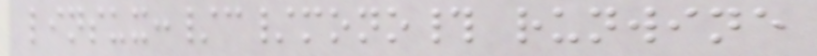linsux:/c/mono# runwine
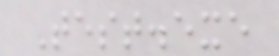Test.exe
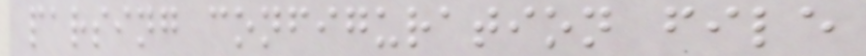parsing configuration file
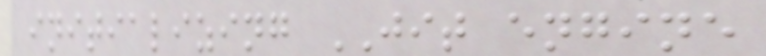initializing JIT engine
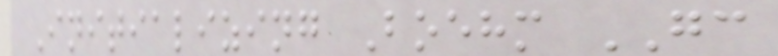Initializing Boehm GC
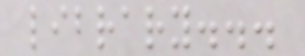library...
